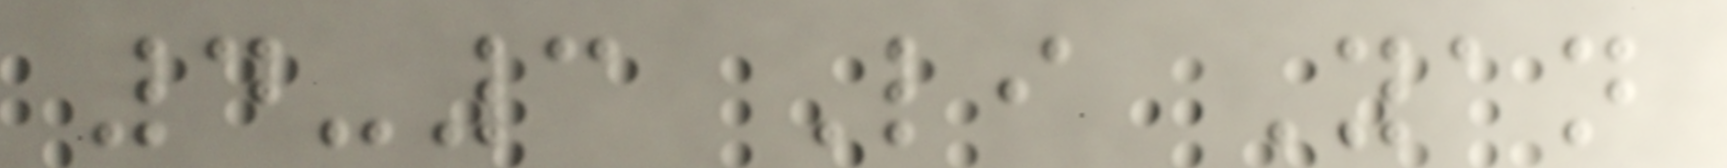4-3 Li Yan
